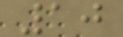10
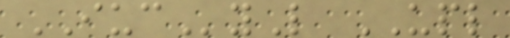IUCyL UPL
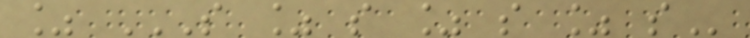% S % S % S % S
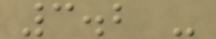3.2 -
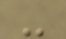-
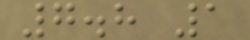7.8 1
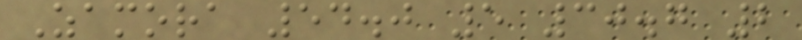Zamora 54.0 5 30.7 2
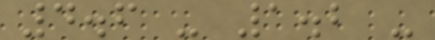4.6 - 1.2 -
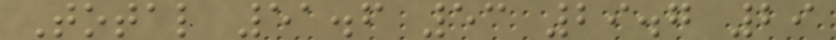Total 51.6 53 29.7 29
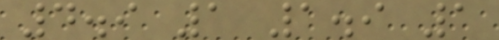4.9 1 1.9 1
